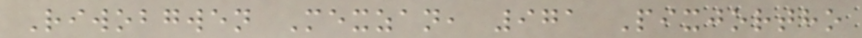Riwobgwen Mexzan, 971 Pixjortho
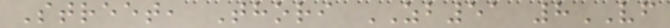Street, Thori ZB51 8VF
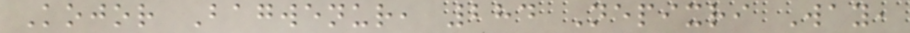Kojor Bagwenur, 284 Nepixri Way,
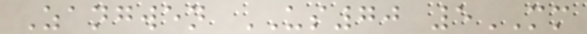Zangwen US70 5MM
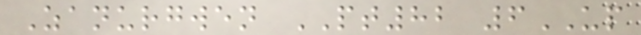Zanurgwen PT82 6UP
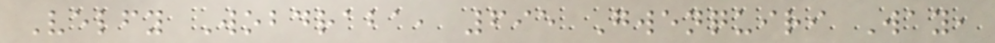Velfy Wobdraba, 695 Gwenquiri Way,
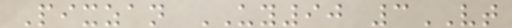Pixzan UY90 3VT
